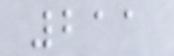211
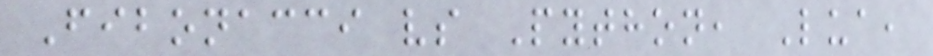Fibonacci vs Python, Lua,
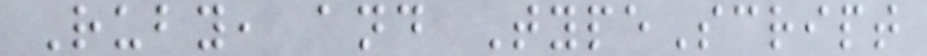Ruby, and TypeScript
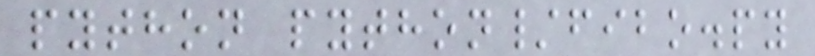python python/fibo.py
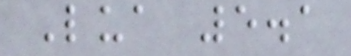Lua 5.1
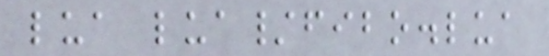lua lua/fibo.lua
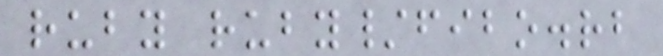ruby ruby/fibo.rb
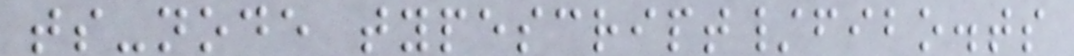ts-node typescript/fibo.ts
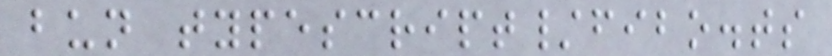bun typescript/fibo.ts
